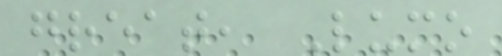great, Lumo
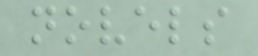novels
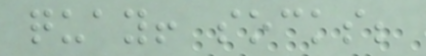quay! socks;
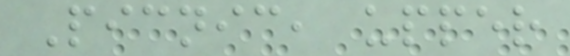Picnic, upper
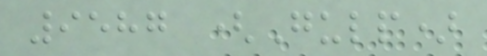9587 (Gulp)
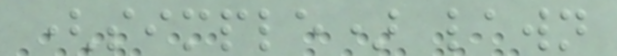(simple) lawn
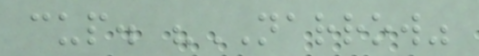cup. "NARROW"
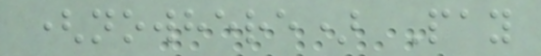(nowhere) Pay
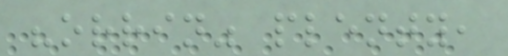"orrin" plenty,
